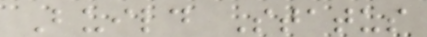Build Status
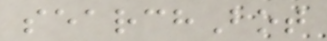searchBot
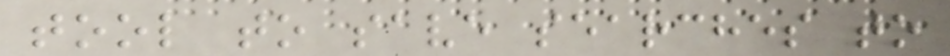tool to save searches to
